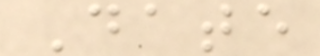Date
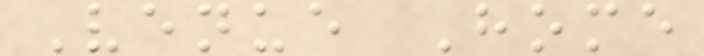Venue Home
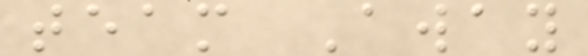team Away
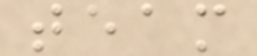team
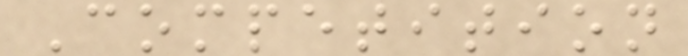Competition
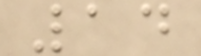14
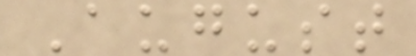August
